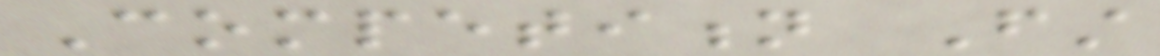Competition First
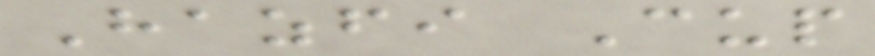Hazfi Cup
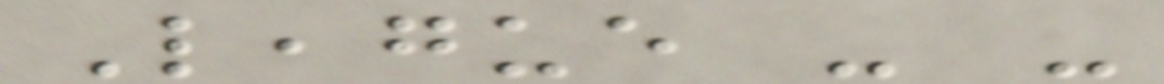League - -
